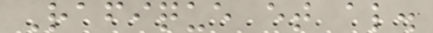Rafique et al.
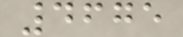4675
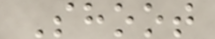Shoot
